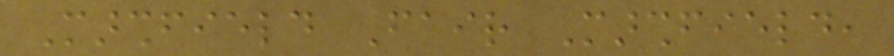Marshfield Fair Marshfield,
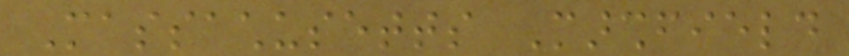Massachusetts Marshfield
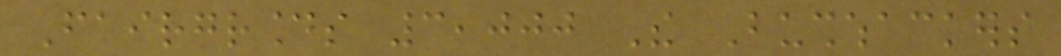Fairgrounds 3,000 The Bushwhackers
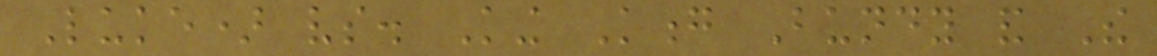Luke) vs. King Kong Bundy and The
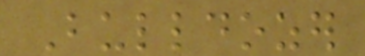Bulldozer
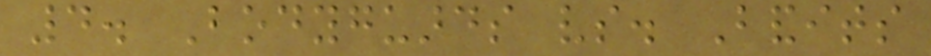4. Bodyguards vs. Bandits
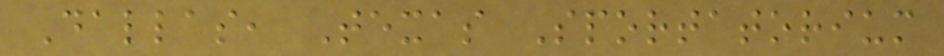Dallas, Texas Sportatorium
